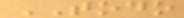TODO
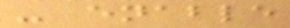- enable
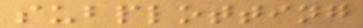subplotting
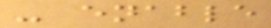- enable
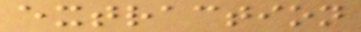extraction
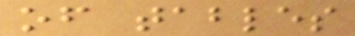of tables
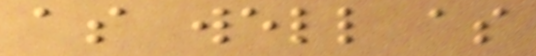as well as
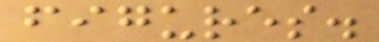figures.
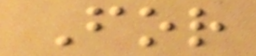For
